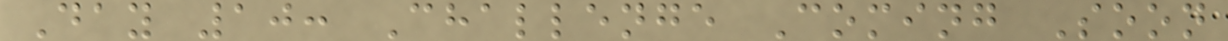Day 10: Challenge Coming Soon
